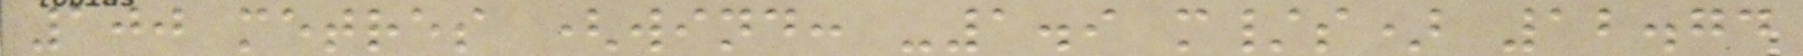100 metres (wind: -1.9 m/s) 12.74
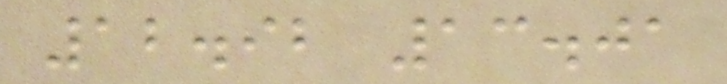12.92 13.01
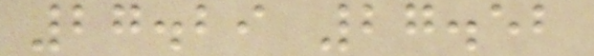27.29 27.52
